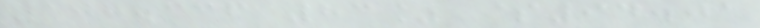107.336 83% $94.01
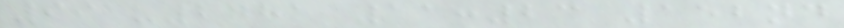991-2481 11:23 152nd
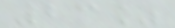23%
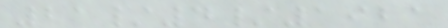21/4/1921
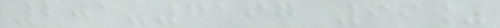201-6197 99%
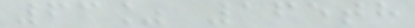63% 165th
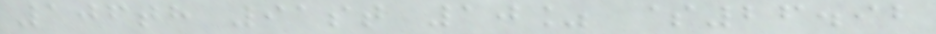106th 91st 10% $26.92
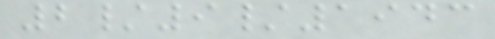2/9/1943
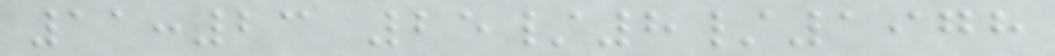11:23 25/8/1978
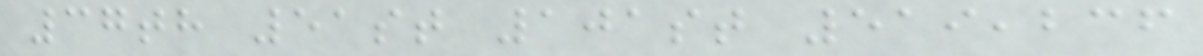37th 51st 101st 519,236
